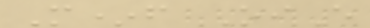M*f OiE
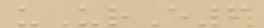uUrE6
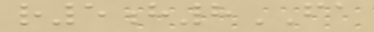r5h8FA
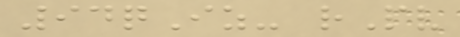94qIz- rPv
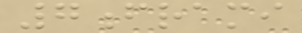7frami
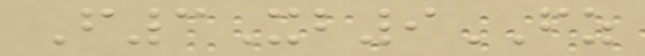F3Xb9FZ
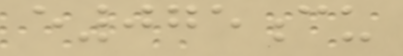e075cu
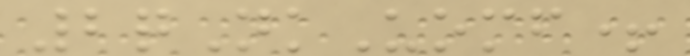2qNkUomf+
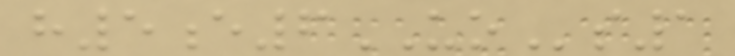h5e6UOs1
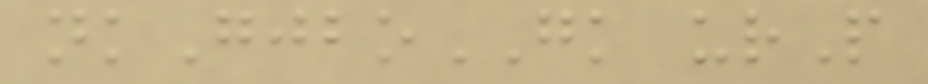nkGjboGK urP
